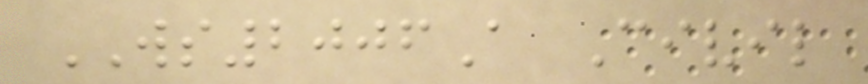WS2006A Civil
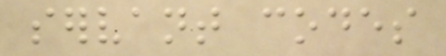servant codes
